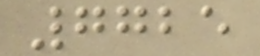7725
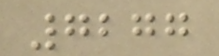7277
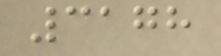3178
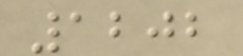1202
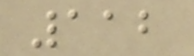112
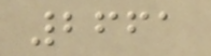2661
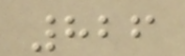826
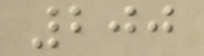200
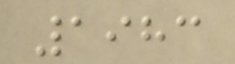1983
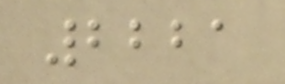2221
